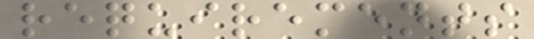requirements
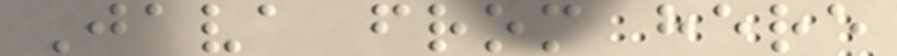Java from here
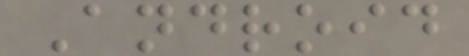Android
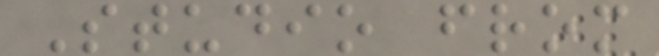Studio from
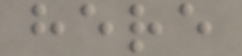here
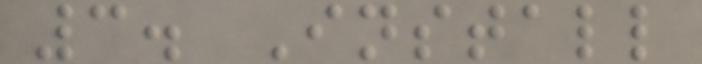3. Install
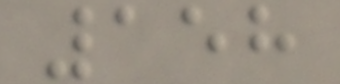158
